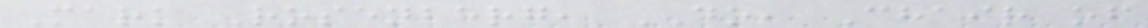Mark Rosenberg, DO, Chair of
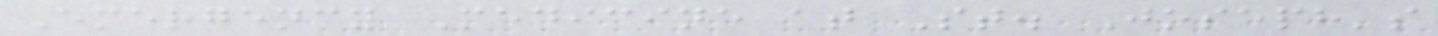Emergency Medicine at St. Joseph's
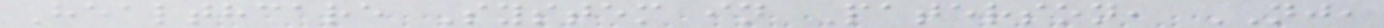Healthcare System in Paterson, NJ,
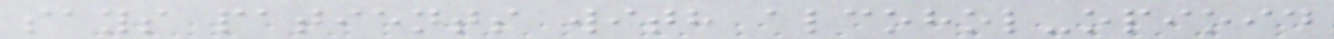says patients with alcohol-opioid
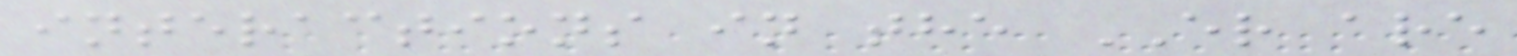interactions in the ER are
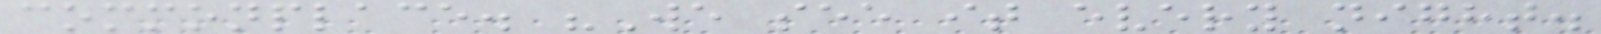commonplace. "We see it every night.
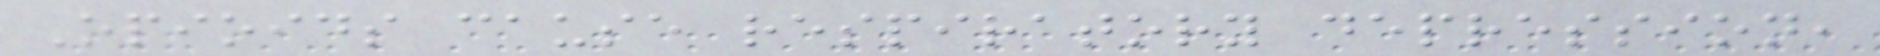Opioids cause respiratory depression,
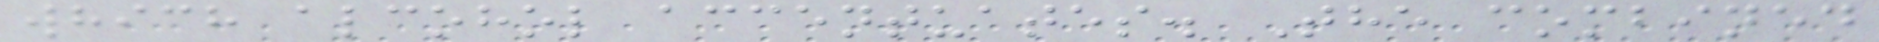which alcohol accentuates. The combined
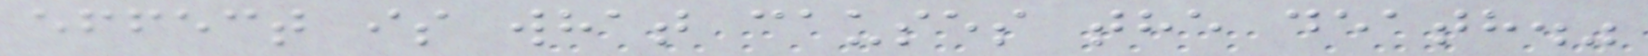effect is what causes the death."
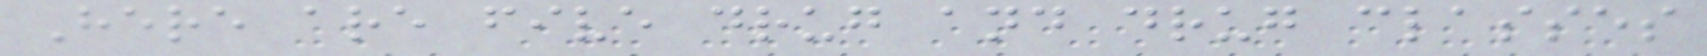Here are five drug and drug classes
